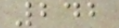242
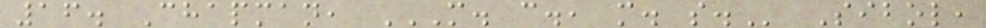16. Chapman, M. C., M. S. Sibol,
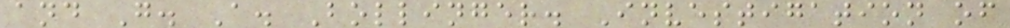and G. A. Bollinger. Investigation of
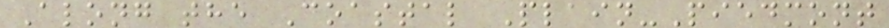Along the Coastal Plain-Piedmont
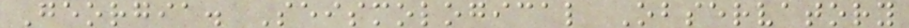Georgia. Seismological Observatory
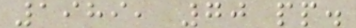1989, 70 pp.
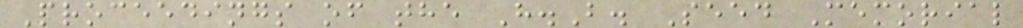Proceedings of the H.B. Seed Memorial
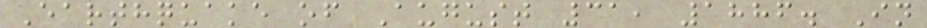Earthquake of August 31, 1886. In
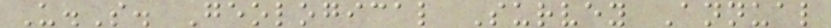U.S. Geological Survey Annual
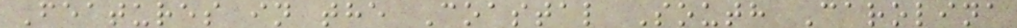Features in the Coastal South Carolina
